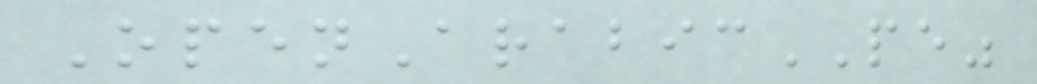OpenArabicPE"
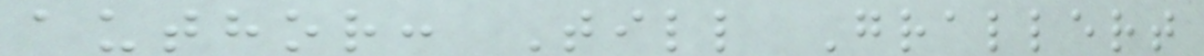author: Till Grallert
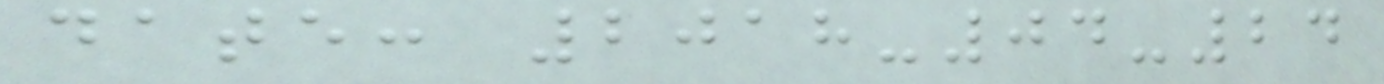date: 2018-04-24
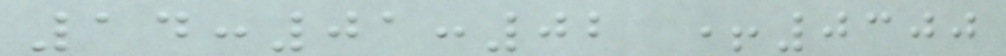14:01:02 +0300
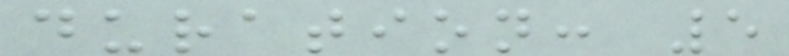duration: 5
